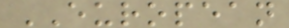EUROPEAN
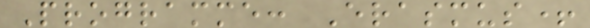Programme: Erasmus+
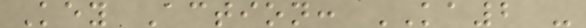Key Action: KA2 -
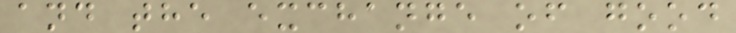and the exchange of good
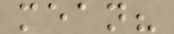mean?
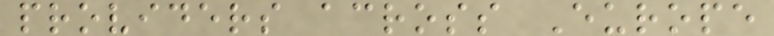providers across Europe
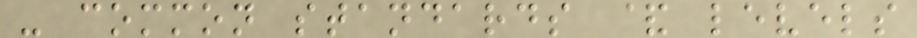- common standards & levels
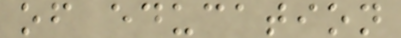of education
